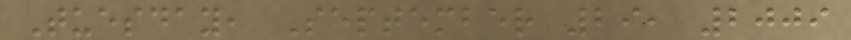Tuesday, September 29, 2009
